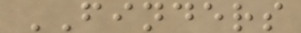FINDERS
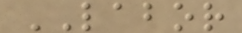LABOR
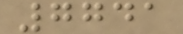7741
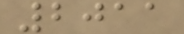2011
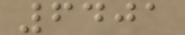6401
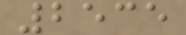2535
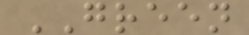GREEN
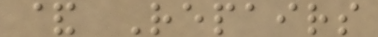& Repairs
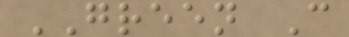GREEN C
